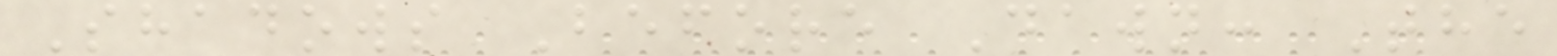Shadows Before Dawn: The
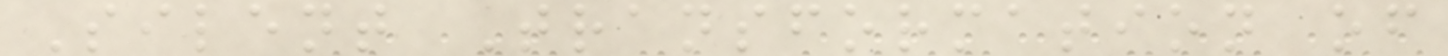Silent Transformation of
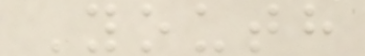Youth
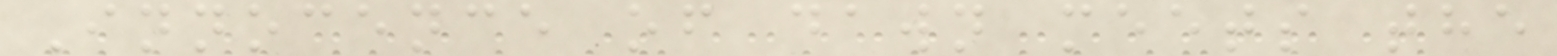Innocence of dawn meets the
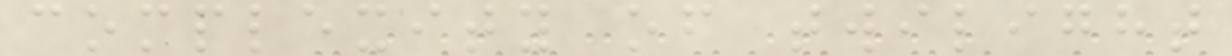complexity of twilight
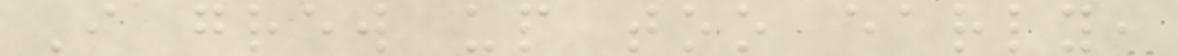I grew up too early,
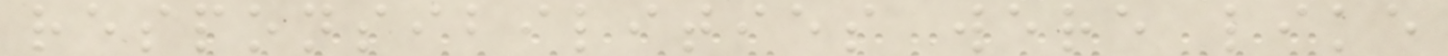responsibilities were like
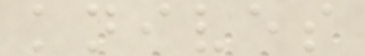knives
